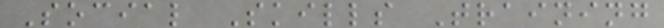Social Skills Training
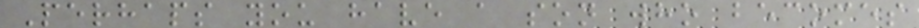Perhaps you have a son who becomes
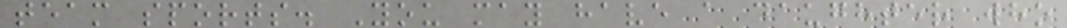team sports. You may have a daughter who
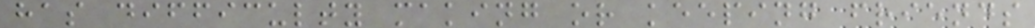has difficulty making or keeping friends
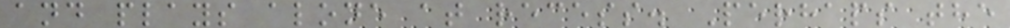and plays alone at recess. Perhaps the
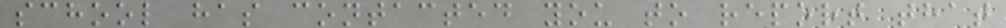school has contacted you to report that
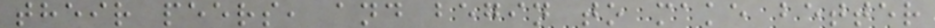their peers, and begin to make better
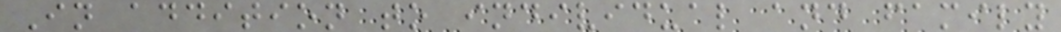In addition to individual and family
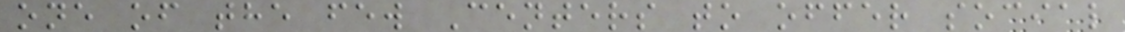one of the few Centers to offer social
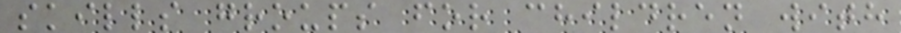skills groups for children with
